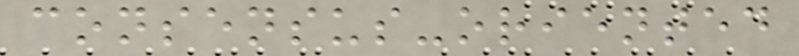consensus-oriented
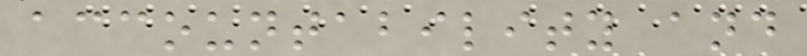accountability and
